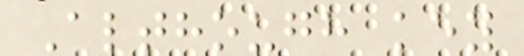Although key
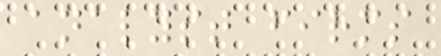analyst firms
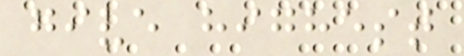give highest
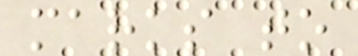marks to
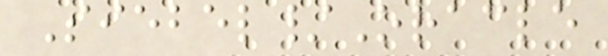Siebel/Oracle
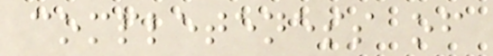completeness of
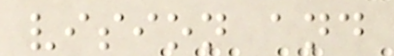vision and
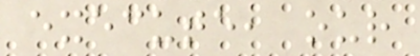execute, our
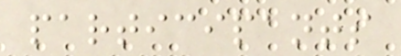participants
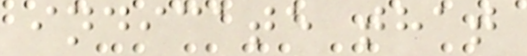indicate that
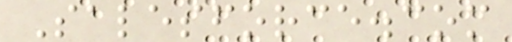Salesforce.com
